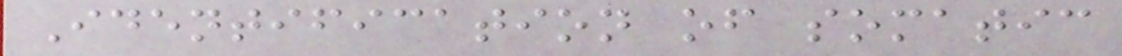Identification of somatic
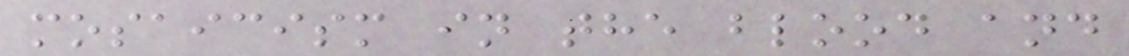mosaicism in the blood and
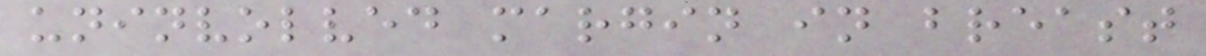uninvolved margin in breast
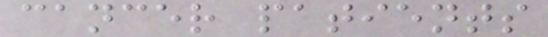cancer patients
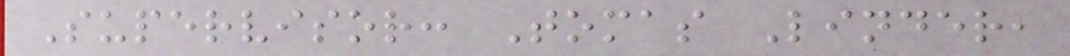Supervisor: Tomas Linder,
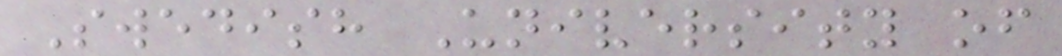Swedish University of
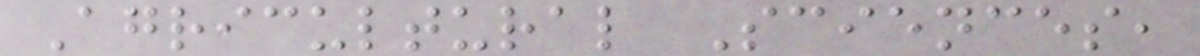Agricultural Sciences,
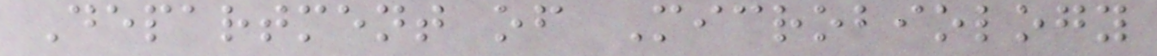Department of Microbiology
